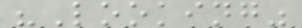"Looking"
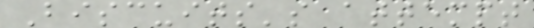Biscuits's attempt
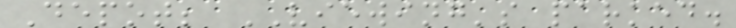Depot; VIEWING's parked.
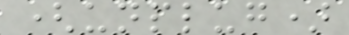(unplug)
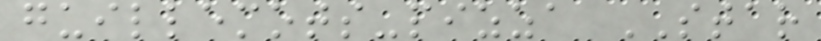guillemots-pizza STAR
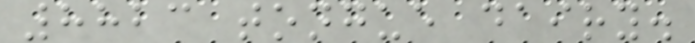8823 tongue dairy.
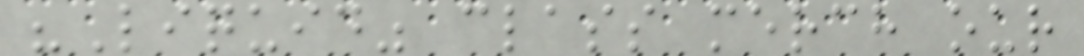"Liquid" class merch our
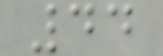44
